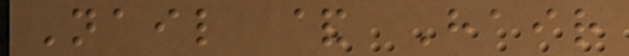Nail & Hair
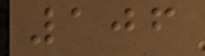106
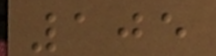105
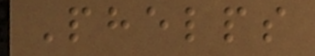Phelps
